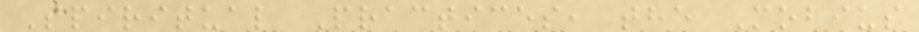Spiritual Practices, the Mobius
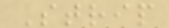Strip
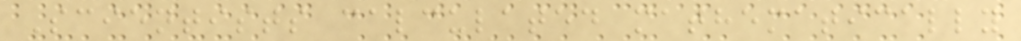Scientists calculated mathematically
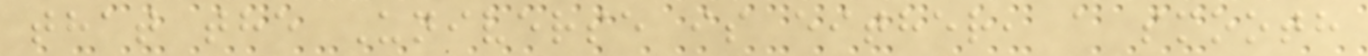that the Universe is either, a smooth
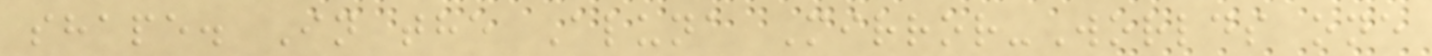shape. In the Aluna Mirror-Worlds one
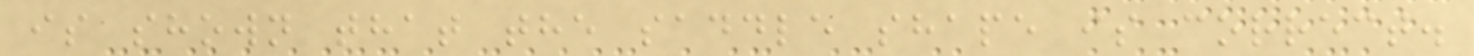is shown that the saddle shape is correct.
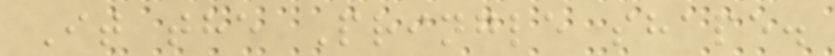It the Pringle shape.
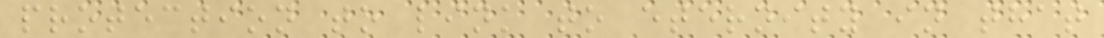protection to link to eternity in that
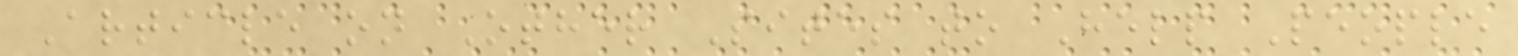Article on Other Sites to Help People
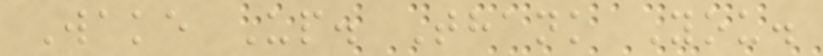Wake Up. Thank You.
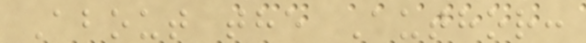About the Author:
